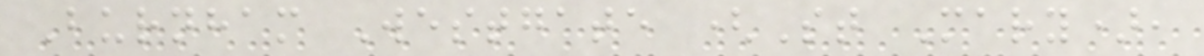Burnham Westgate (St Mary),
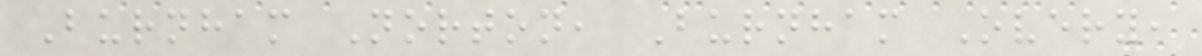Burnham Norton, Burnham Overy,
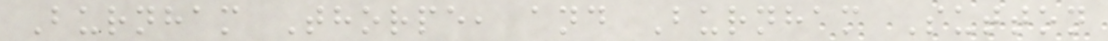Burnham Thorpe, and Burnham Sutton
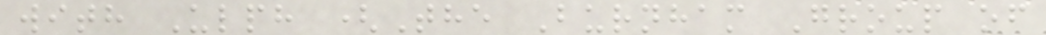with Ulph (The Burnham Group of
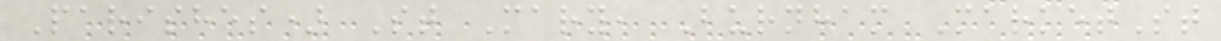Parishes) St Mary, Burnham MarketSt
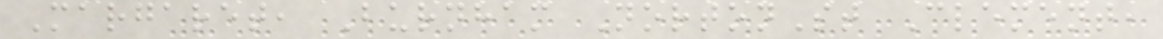Margaret, Burnham NortonSt Clement,
